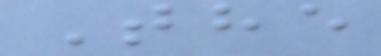The
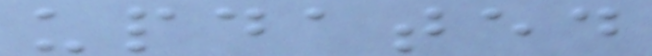updated
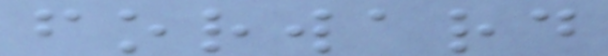forward
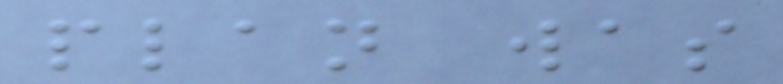plan was
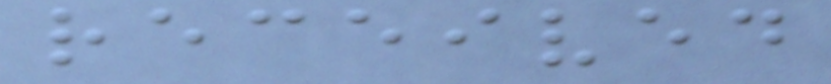received
